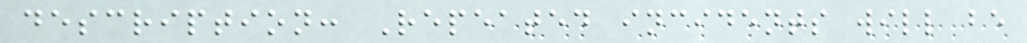description: Repeated incidents will be
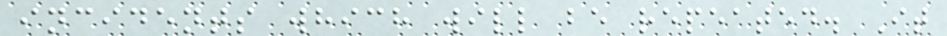incidents which will be repeated. It
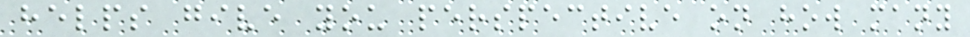helps give you perspective on how many
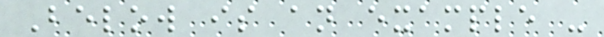Below is an example -
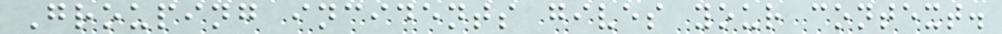Grouping incidents gives your context.
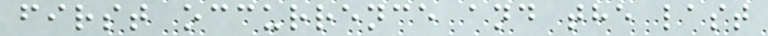first occurrence and the last
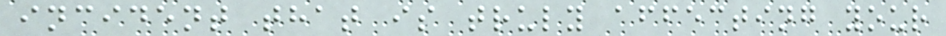incident that is truly affecting your
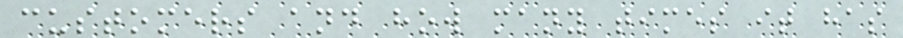customers and how many times it has
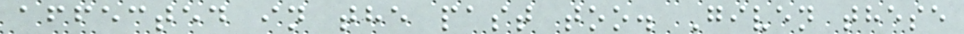affected in the past too. Given these
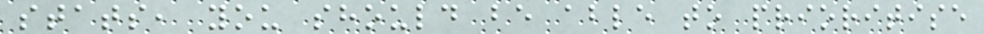stats, you should be able to prioritise
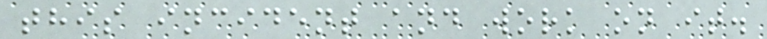this incident and work on it.
